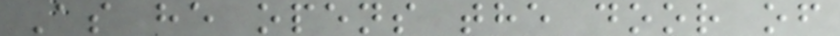As he opens the door of
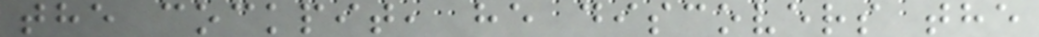the cockpit, he discovers the
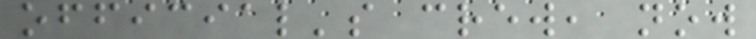official's crew, now
